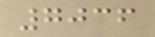7036
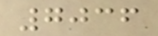7036
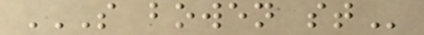S BOWEN ST
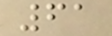61
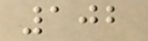102
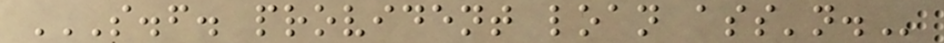S.F. PROVIDENT LOAN ASS'N.
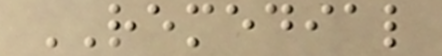REMEDIAL
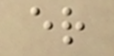er
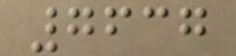7637
